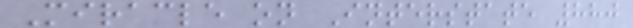Miracle on Interstate 880
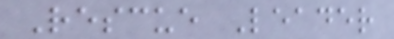Rescue Leader
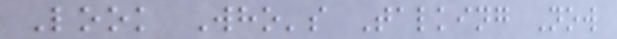Look Who's Talking Now
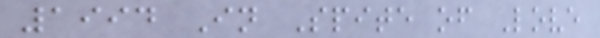1994 In Spite of Love
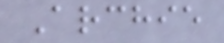Archie
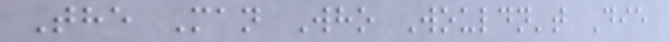The Man Who Wouldn't Die
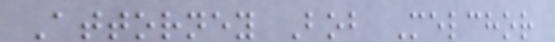Attorney Bob Melchor
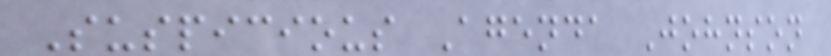Suspicious Agenda Johnson
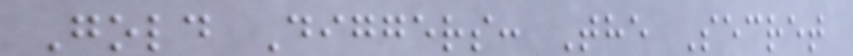Gold Diggers: The Secret
